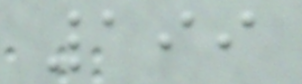199
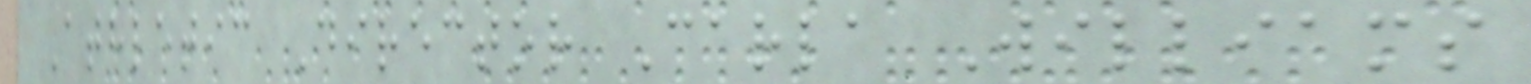Athletic Director Carla Williams
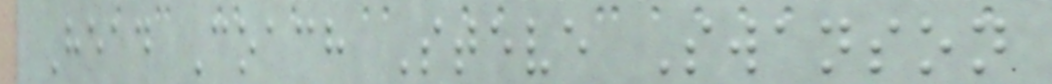Head Coach Steve Swanson
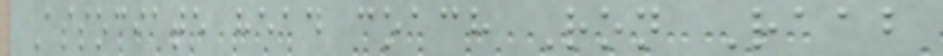Associate head coach Ron Raab
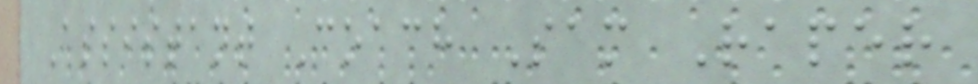Assistant Coach Sam Raper
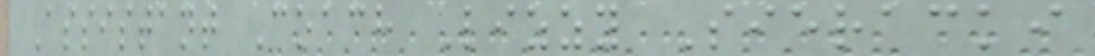Assistant Coach Lizzy Sieracki
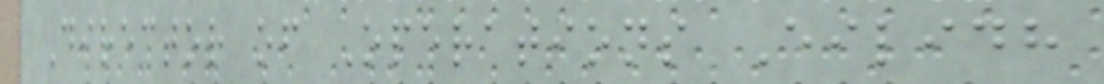Director of Operations Eilidh
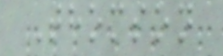Thomson
